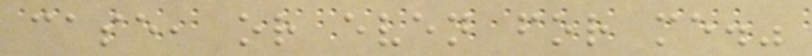case, or even for me."
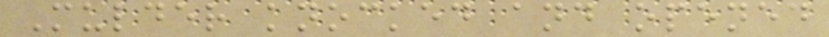Mulder knocked and opened
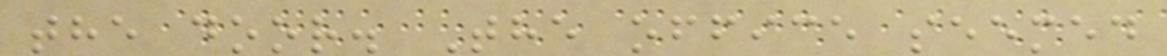the door. The office seemed
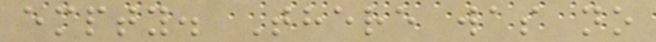empty. There was no
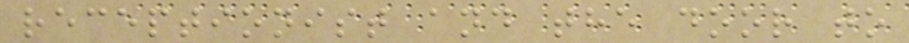receptionist and the door to
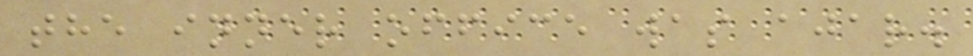the inner office was ajar.
